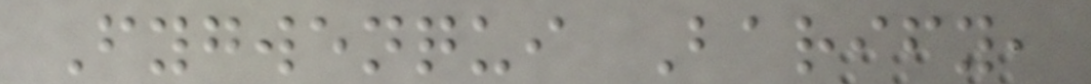Fygwenqui Barify,
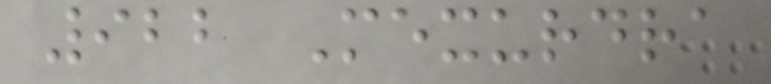922 Mexurdra
